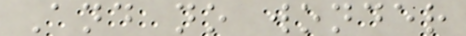And no wonder
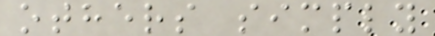others simply
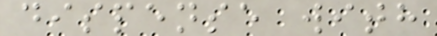dispense with
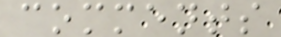comments
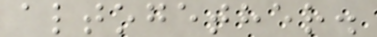altogether.
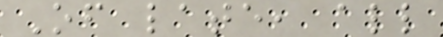Of late, all
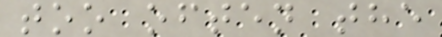too often the
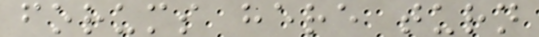forums here turn
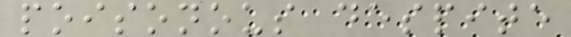poisonous despite
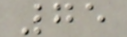75
